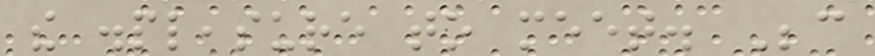the displeasure to meet. Because
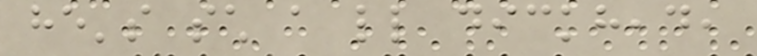he's such a little dickhead,
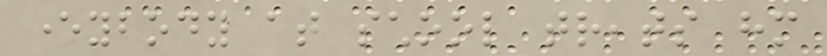everybody at school treats him
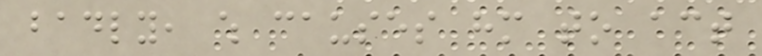badly, which causes him to act
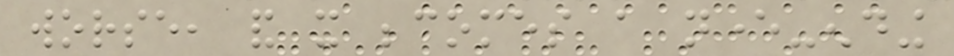worse, and it becomes a never-ending
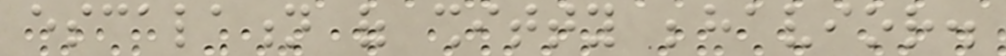escalation of shitty behavior.
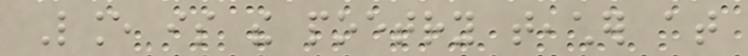Lance is the poetry teacher at
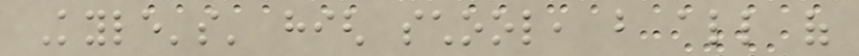Kyle's' high school, but all of
